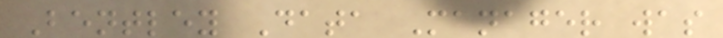Bentley Data Manager was
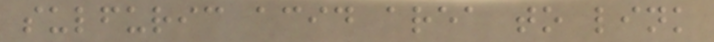sulfuric acid area to link
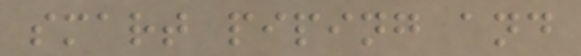smart piping and
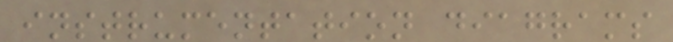instrumentation diagrams
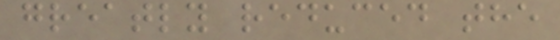greatly reduced the
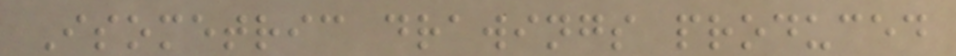Isometric drawings produced
